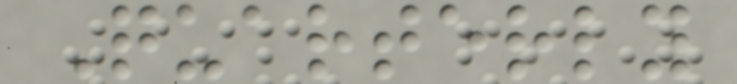Quarterly
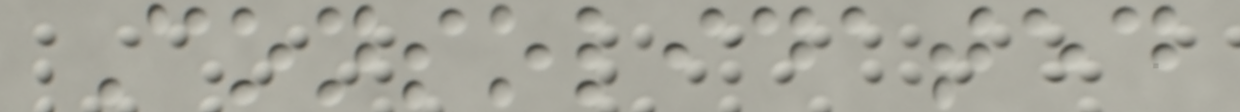Consolidated
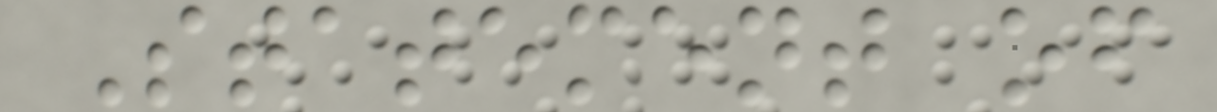Statement of
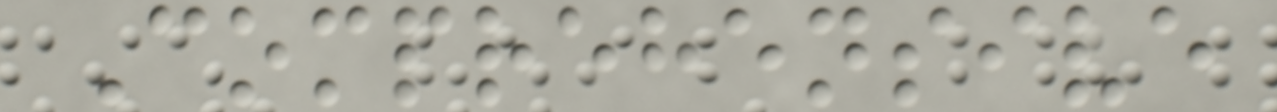Comprehensive
